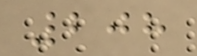208
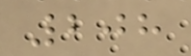208
